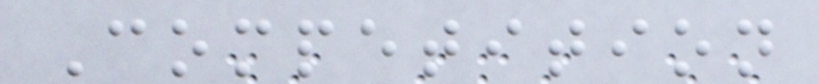Competition
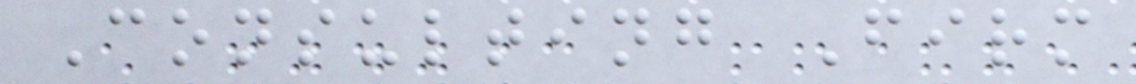Consulting Firm
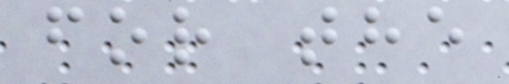for the
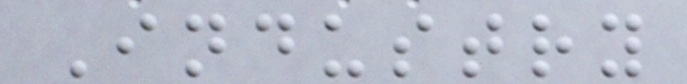Industry
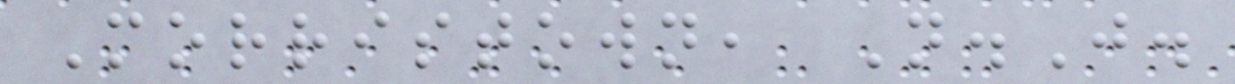Morristown, N.J.
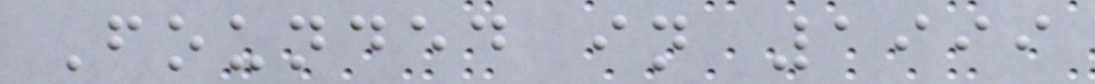Founded in 1999
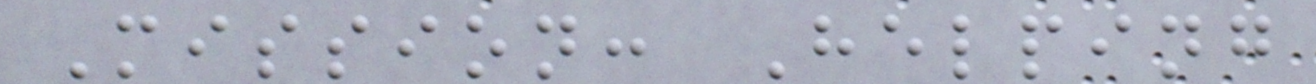Mission: Helping
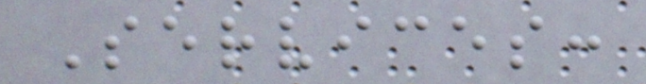Services:
